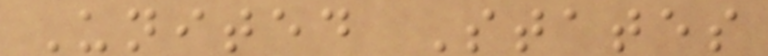United States
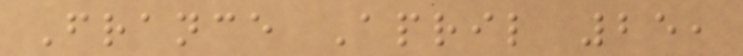France April 25,
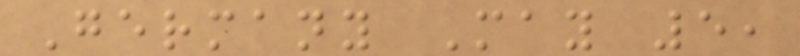Germany May 5,
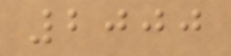2000
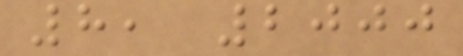8, 2000
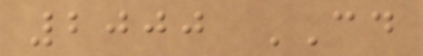2000 CD
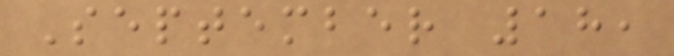September 18,
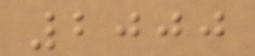2000
